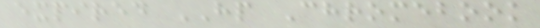expired HP Chromebook
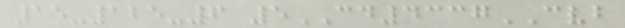15-125-6 5CD4337CVB
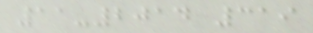11-2014 319
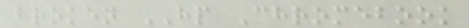broken HP Chromebook
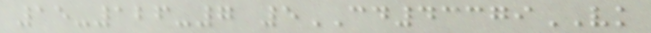15-126-7 5CD43379VK
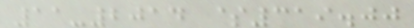11-2014 $319.00
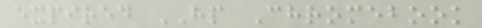expired HP Chromebook
